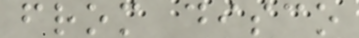from disco
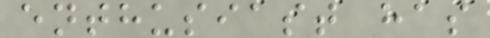enthusiast has
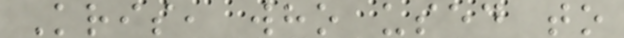Kris, who used to
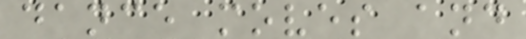dance moves and
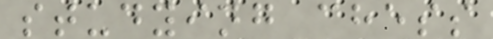studying chess
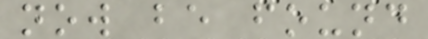now be found
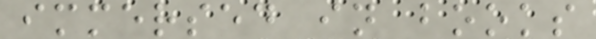immersed in books
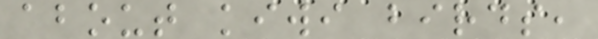about kiwi birds,
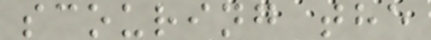scouring the
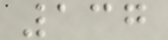137
